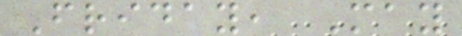Friday, May
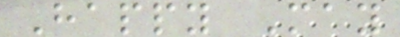Happy May
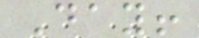Day!
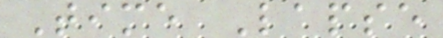Time Lapse
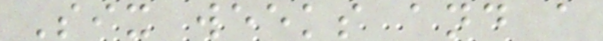Six weeks and a
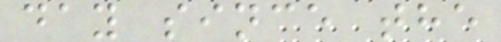day since the
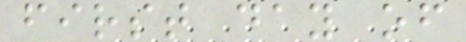first day of
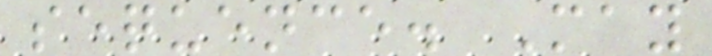sequence. May
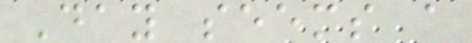Day seems a
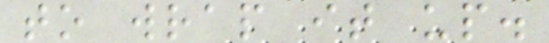to wrap it up.
